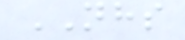NHS
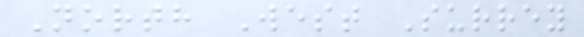North West Surrey
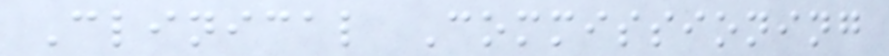Clinical Commissioning
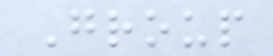Group
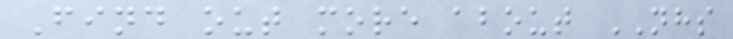Find out more about NHS
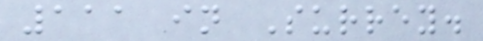111 in Surrey.
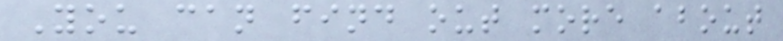You can find out more about
